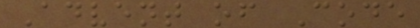Advent of Code
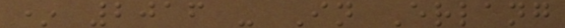* 2016 - In Erlang
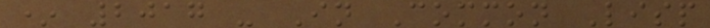* 2017 - In Common Lisp
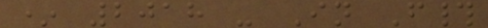* 2018 - In F#
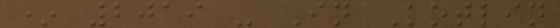* 2019 - In Kotlin
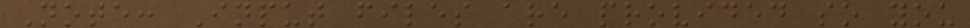Note: Input files are provided so you
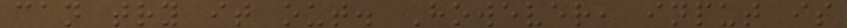can try it out. However, input is
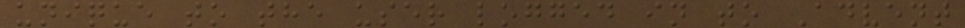unique to the user logged in to Advent
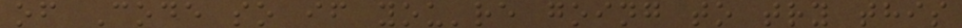of Code so if you're going to try this
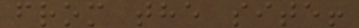from the site!
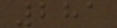281
